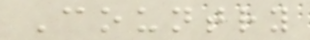Country
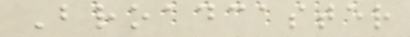Broadcaster
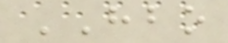HBO
